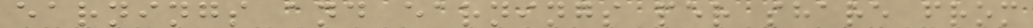earnings and earnings per share from
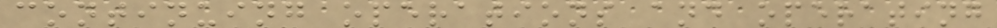continuing operations and operating
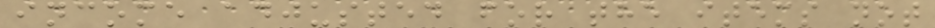income adjusted for the items not
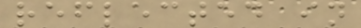reflected in
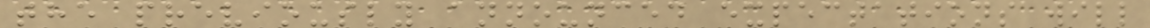the previously announced expectations will
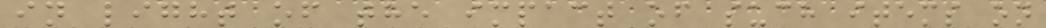in light of the impact of such items on
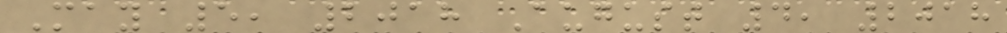May 5, 2018 August 4, 2018
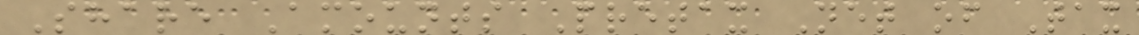Share Amounts Pretax Net of Tax
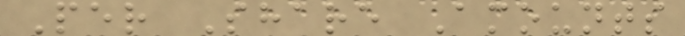Per Share Amounts
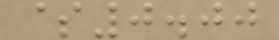$0.00
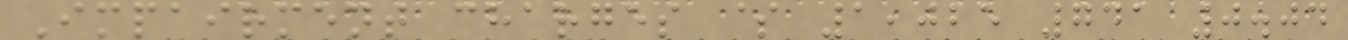Impairment charges $ 1,025 741 0.04
